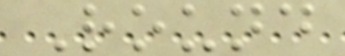Round
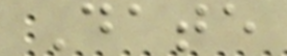Date
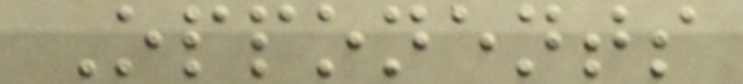Opponents
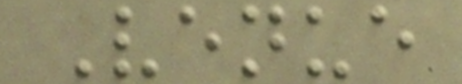Venue
